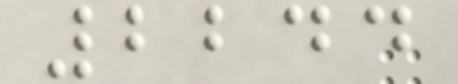2244
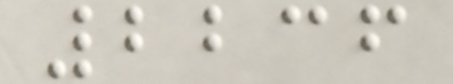2236
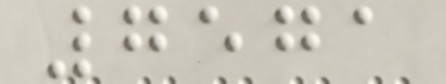7571
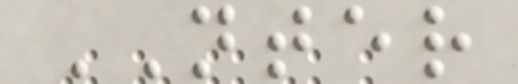NTER
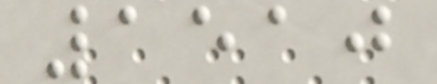1510
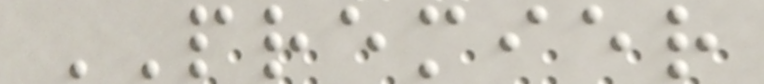PREMIER
